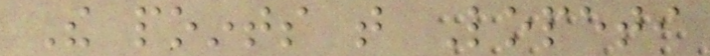The points that Lopeti
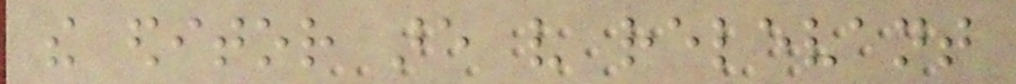the editor are very relevant
